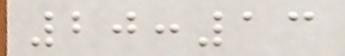20:13
